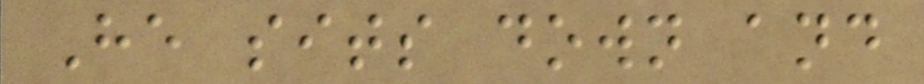He sits down and
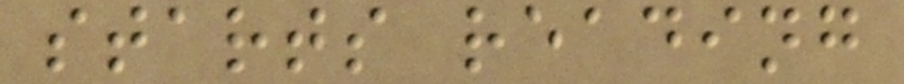starts reading
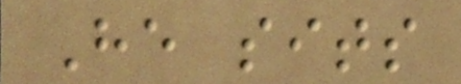He sits
